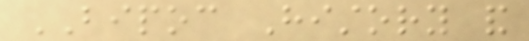BIPOC History and
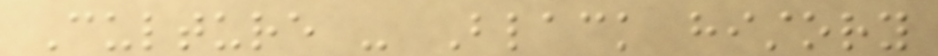Culture - Black history
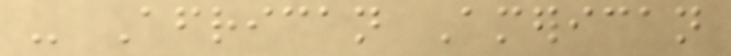- African American
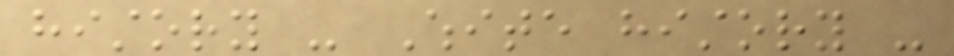history - White history -
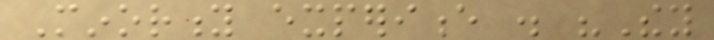Minority experience . "They
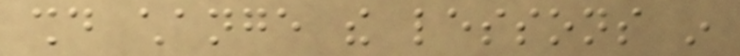should change the lessons in
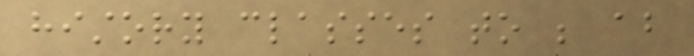history classes to be about
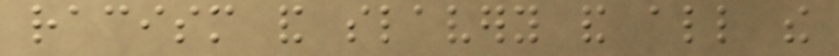racism and slavery and all the
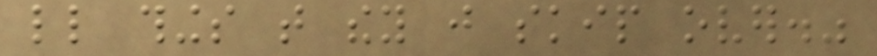little things that they just skip over."
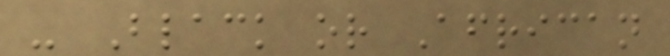- Black or African
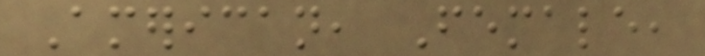American, Female,
